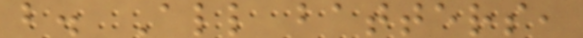b. All batters,
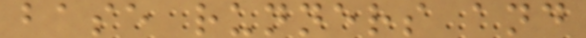base runners and
